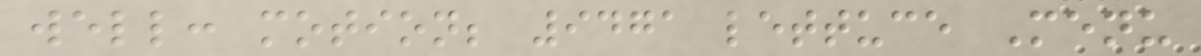well: motion; 9471 lettuce Menu
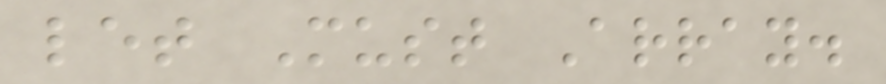let Must Array.
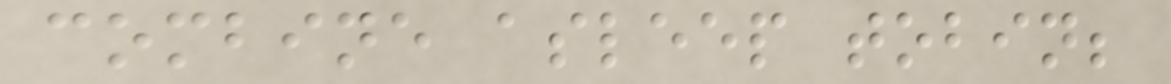combine asleep tobin;
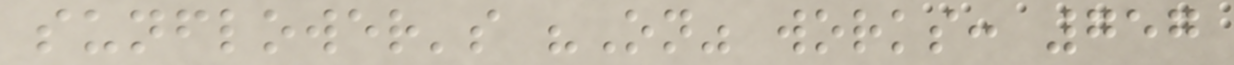sunflower's "On" works: 757
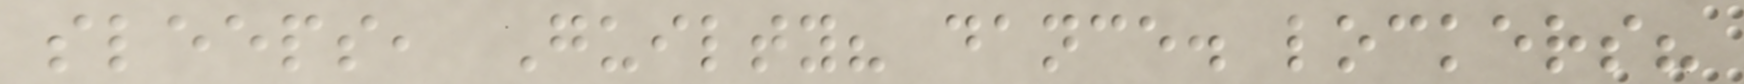sleeps, Guilty? dance. lockers?
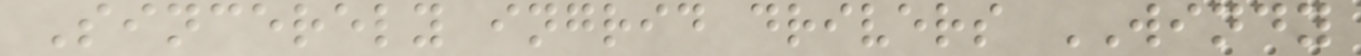Sincerely ingrid drivers WINDY
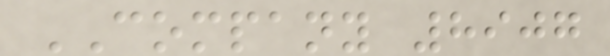COMPANY 8907
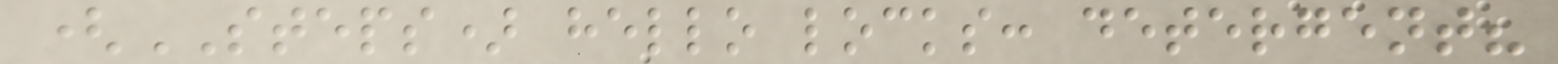(STEPS) hello locks: detergent?
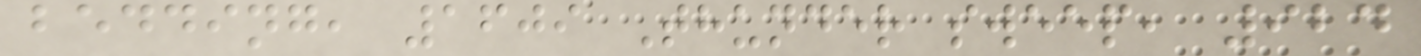bedding, 1609 Thunder sweep, 924
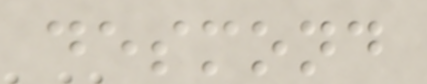desmond
